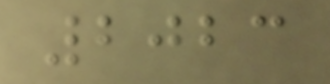2023
